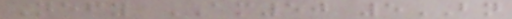Nefy AM50 5BN
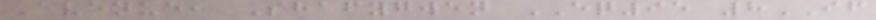Avenue, Shafygwen EQ95 8IF
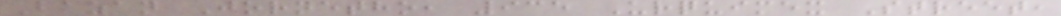Bazan Jornetho, 935 Urquimex Street,
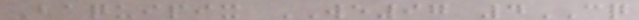Baquipix WE97 4CQ
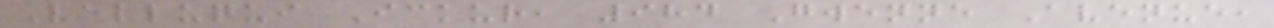Velluqui Ickur, 984 Gwenne Avenue,
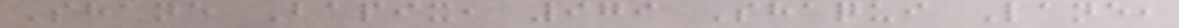Shane Bapix, 979 Shaqui Lane,
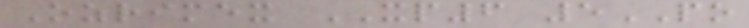Ozrimex XP6 5PO
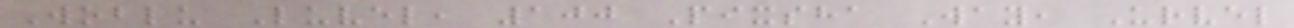Woblu Luvel, 100 Pixsha Way, Urvel
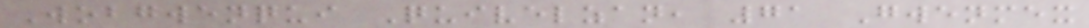Wobgwenqui Quivelzan, 71 Gwenmex
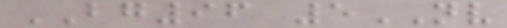BG96 5NV
